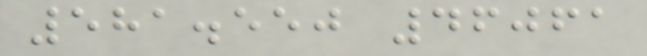581.550 46061
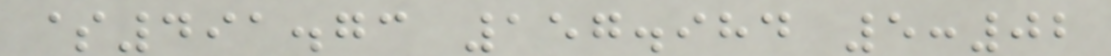$491.73 157.984 5:02
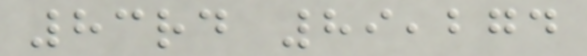83rd 89,274
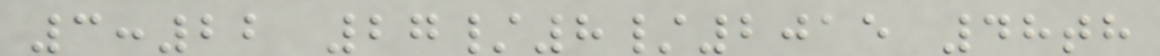3:22 27/8/2015 48th
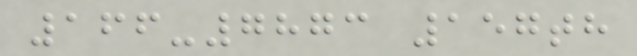166-7873 157th
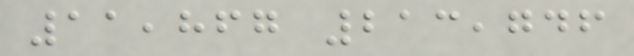11,867 213,746
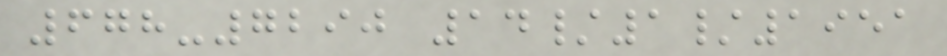678-7290 14/1/1951
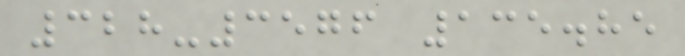328-3576 135.85
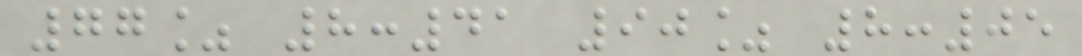77% 8:41 90% 8:05
